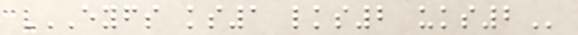EYFS KS1 LKS2 UKS2
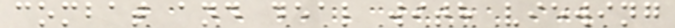combat and deal with viewing
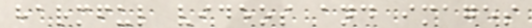harmful videos and images
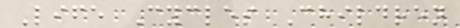Life Cycles Children
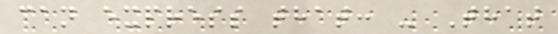can express that: - That
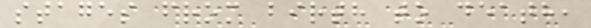stages from birth to death,
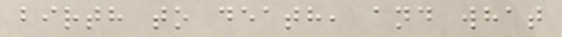birth to death, and what
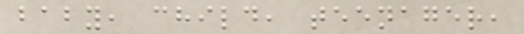baby, child, teenager,
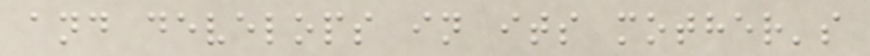and develops in its mother's
